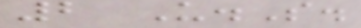2 U.S.
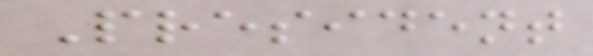President
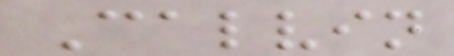Calvin
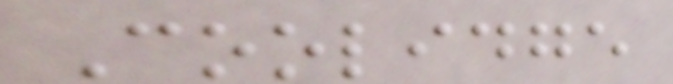Coolidge
